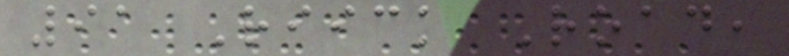91 Riick Road,
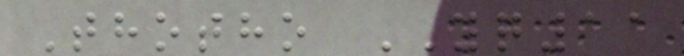Thotho YQ11
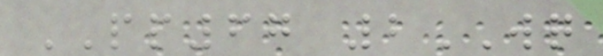PP67 2WQ
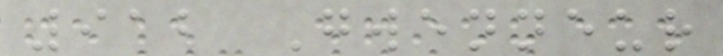912 Gwenneur
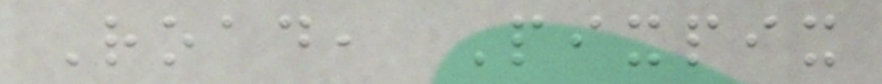Road, Pixpix
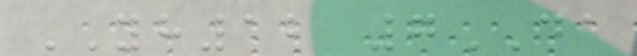YH12 7DA
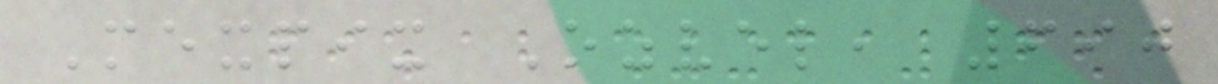Mexpix Ozvel, 690
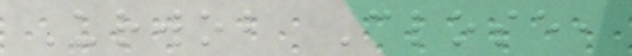Urwob Close,
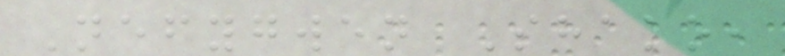Nefygwen Shako,
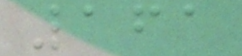161
